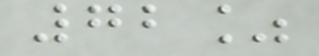72%
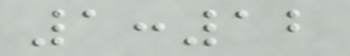1:12
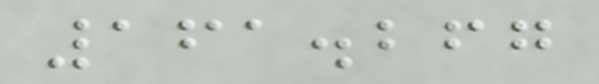161.267
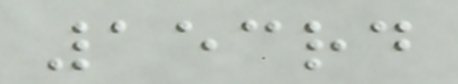153rd
